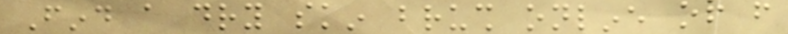Find a dry skin brush online or from
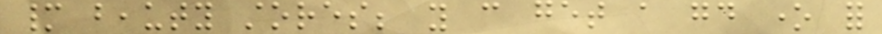many beauty stores; you can get a good one for
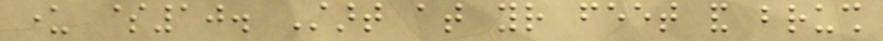under $10. Start at your feet and brush
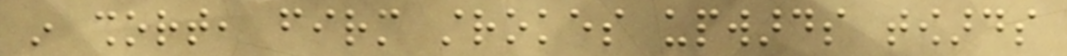in short, firm strokes upwards towards
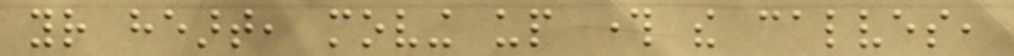your heart, moving up through the calves,
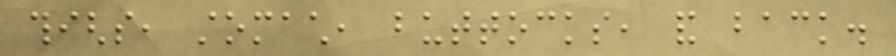thighs, stomach, buttocks, and back.
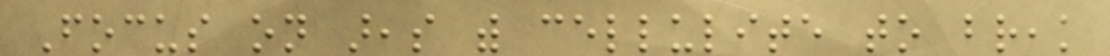Focus on areas with cellulite to break
